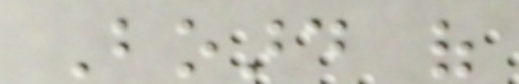Board of
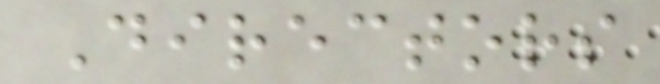Directors
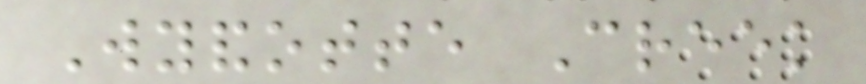Wyandotte Creek
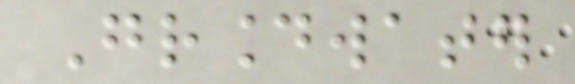Groundwater
